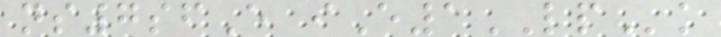ns7sfE iE1LPk
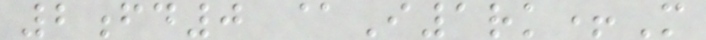2fd0 @I1rk+M
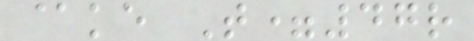@ke T=47r
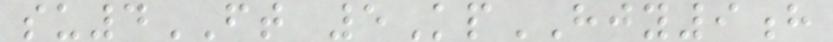su4FT 5KpHJY9h
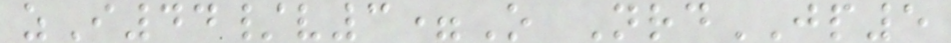zI44/v3=O NrdJP5
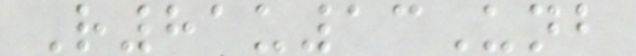R81u13Unb
